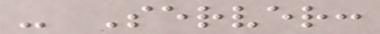- Server:
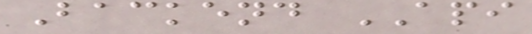Backend API
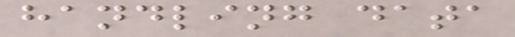handling data
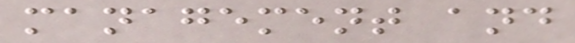management and
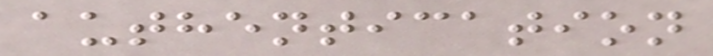authentication
